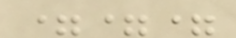===
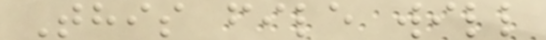This file will
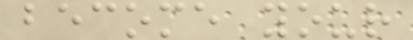become your
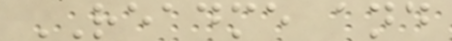README and
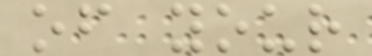of your
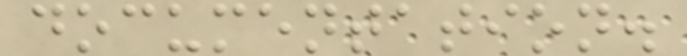documentation.
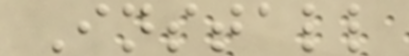Install
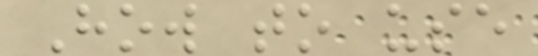How to use
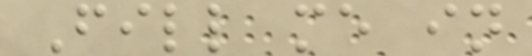Fill me in
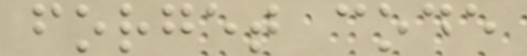forget code
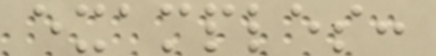examples:
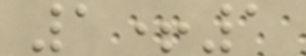1+1
